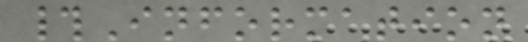#Information
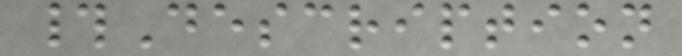#Description
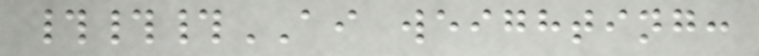###AI weighting:
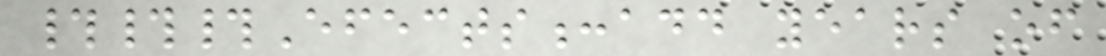###Efects:add years of
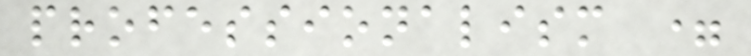professionalism =
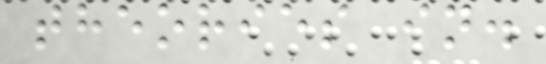theories in.
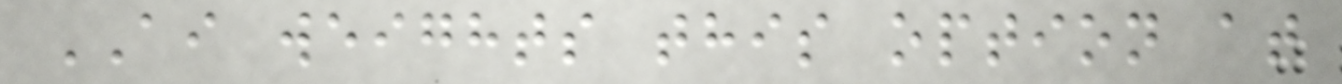AI weights this option at
